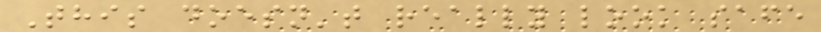This doesn't really look safe
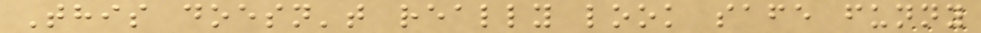This doesn't really look safe funny
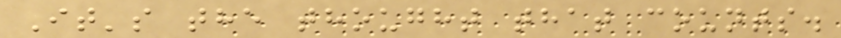It's the thought that counts.
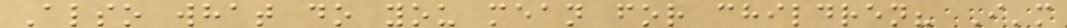Also what do you mean for children? I'm
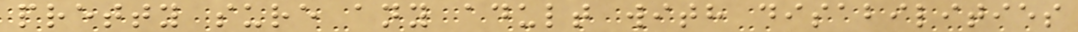pretty sure any adult with disabilities
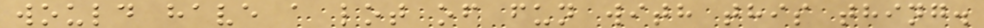would have a lot of fun with this thing.
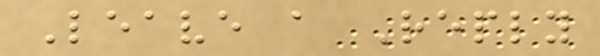Leave a Reply
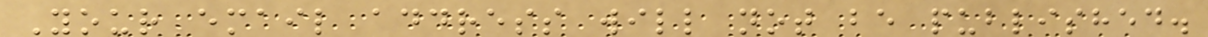Your email address will not be published.
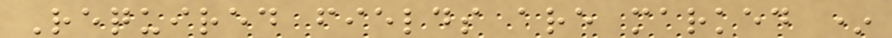Required fields are marked *
